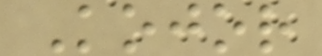Kojor
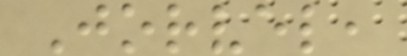Jorvel,
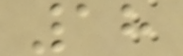18
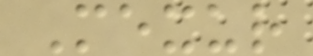Mexur
